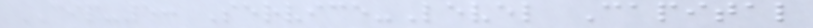CIP-5: Service-Level Capital
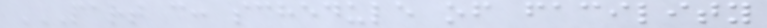PART C: SCHEDULE OF FACILITY
